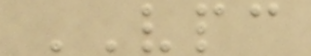VPC
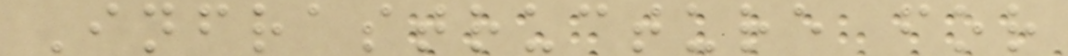Infrastructure for
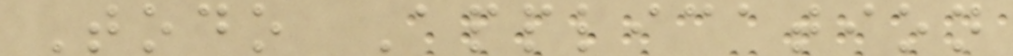Todo Application
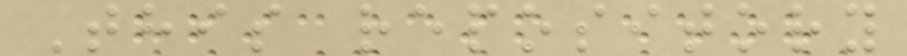This repository
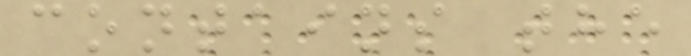contains the
